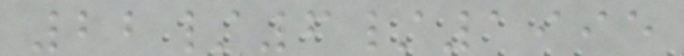22/6/1995
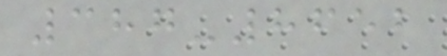387-8652
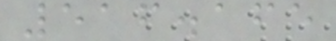516.165
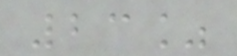23%
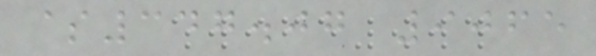$347.07 9065
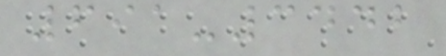691-3442
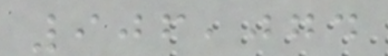906,074
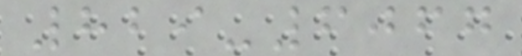829-6067
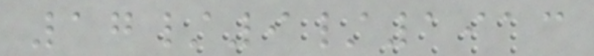17/9/1913
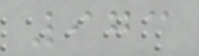973
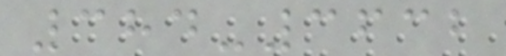384-3632
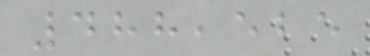488,525
